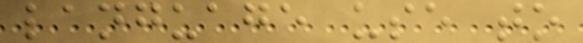language use to
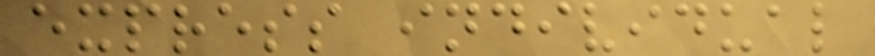express individual
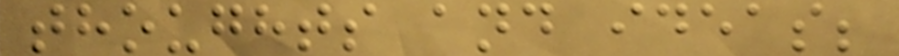thoughts and ideas;
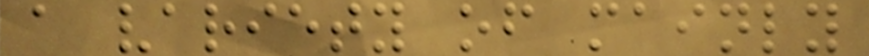a variety of mainly
